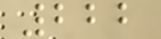222
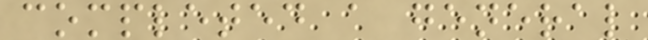completed a general
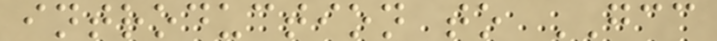introduction to GCC
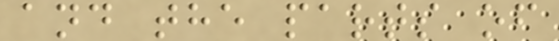and the parts of
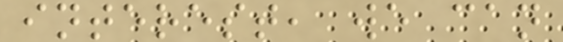interest, we can
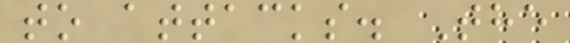to attacks. The
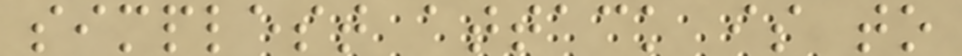simplest attack is to
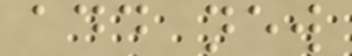add new
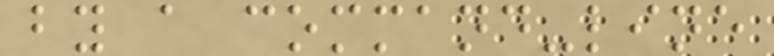by a command-line
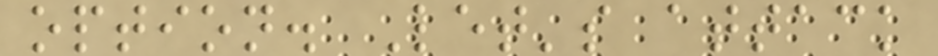option. Let's attack
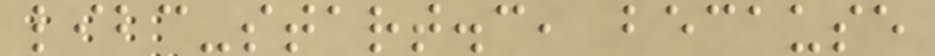libc-start.c, because
